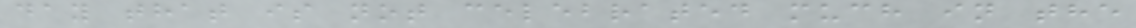day that is not celebrated much in the
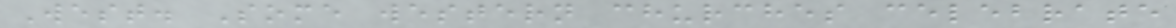West. Some western churches celebrate
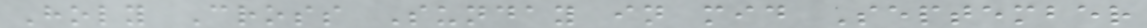Holy Cross Sunday in mid September
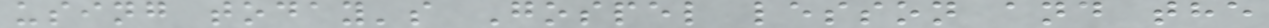using today's Gospel lesson and the
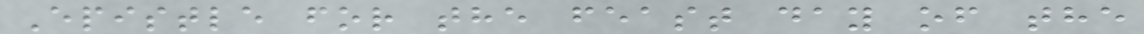Epistle for the feast day of the
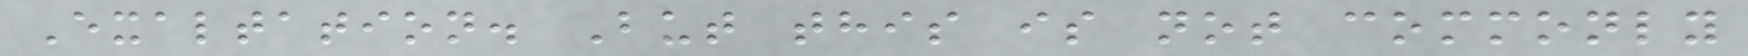Exaltation. But this is not commonly
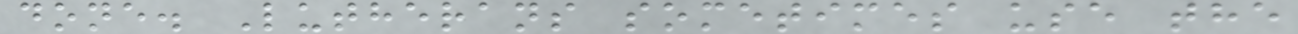done. Lutherans sometimes use the
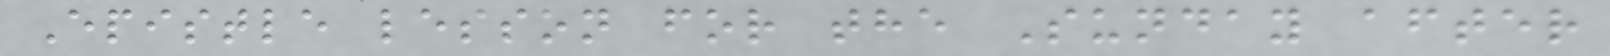Epistle lesson for the Sunday after
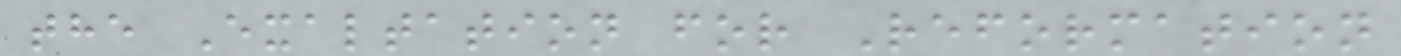the Exaltation for Reformation
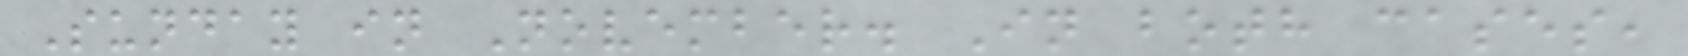Sunday in November. In both cases,
